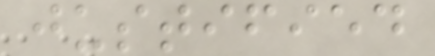justified
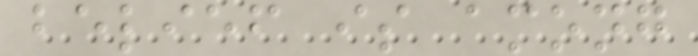belief is among
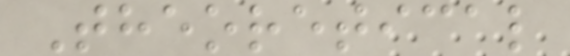Theoretical
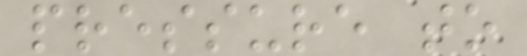pressure to
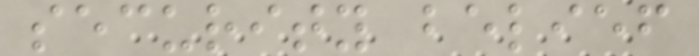security belief
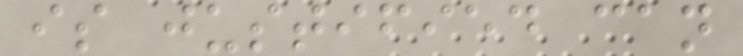is justified can
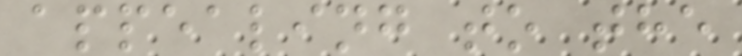appealing to the
